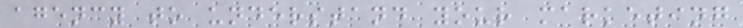agency to understand your marketing
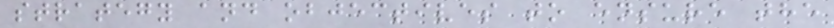strategy and objectives to ensure the
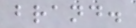brand.
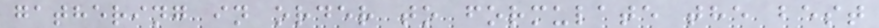gathering in order to formulate the best
